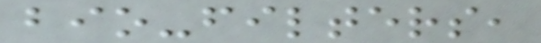bio-filters,
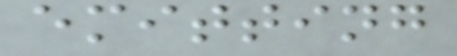emitting
